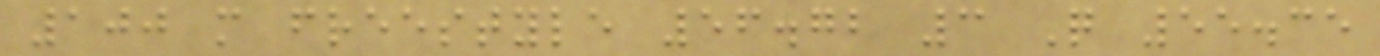100 m freestyle 56.72 3 Q 55.35
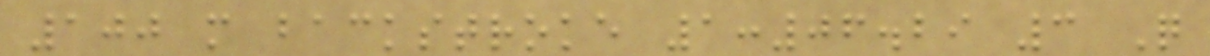100 m backstroke 1:06.29 3 Q
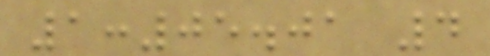1:05.01 4
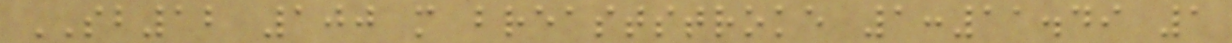SB12 100 m breaststroke 1:11.49 1
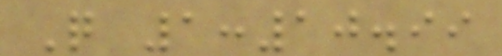Q 1:10.99
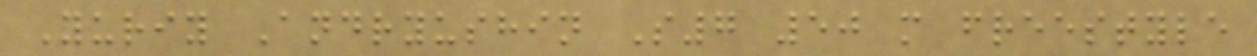Yuriy Andryushin S7 50 m freestyle
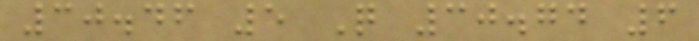30.46 5 Q 30.74 6
